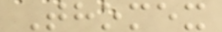Thomex
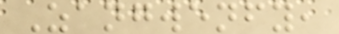Zangwenfy,
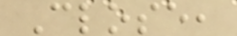Close,
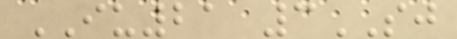IU21 3SJ
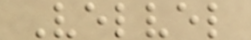Velvel
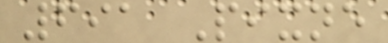691 Pixne
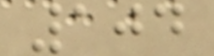104
